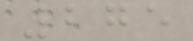275
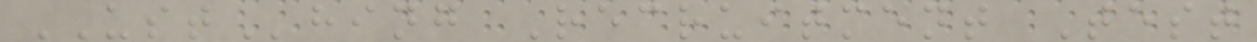USThing Recruitment Test
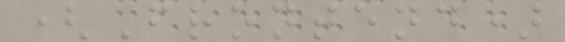(Frontend)
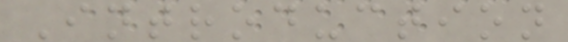Introduction
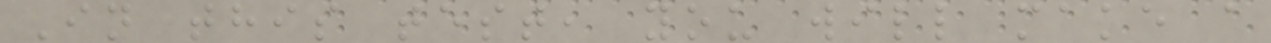In this test, you will make a
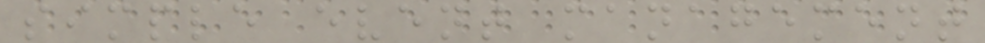simple event management
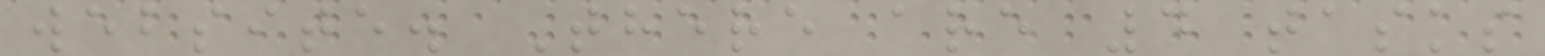website. There are 4 tasks
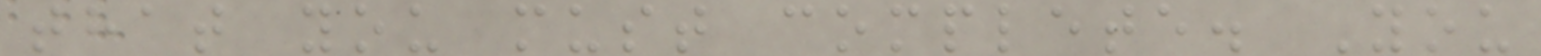that you must complete. You
